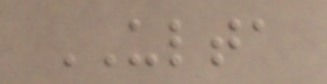ULTA
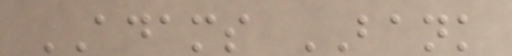ADAMS BANK
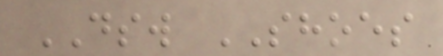DSW SHOES
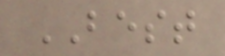BEST
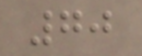70
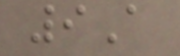9A
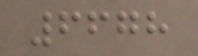6678
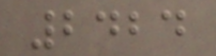2424
